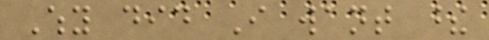Why did I want these
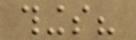things?
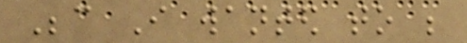Because I wanted to be
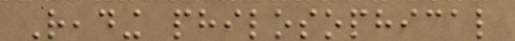Reading philosophical
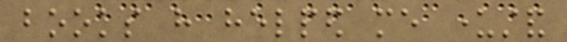books have helped me understand
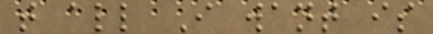that all I want is
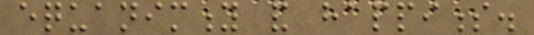equanimity and happiness.
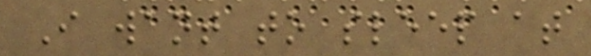I want to sleep at
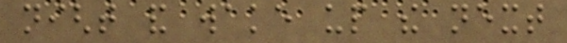night and wake up the next
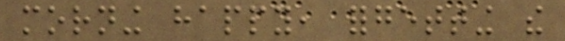morning happy, forgetting the
